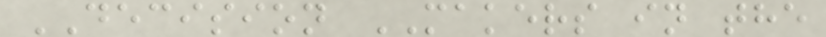DECISION MAKERS in the
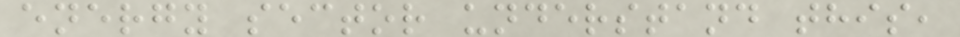energy sector understand this,
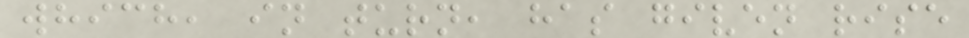which, in turn, has given rise
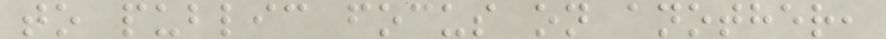to public focus on another,
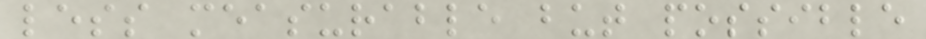less measurable but possible
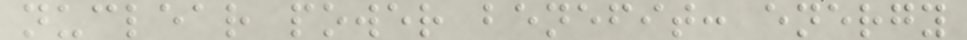nuclear power benefit: energy
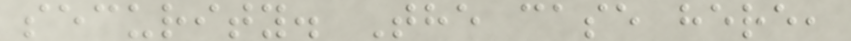security. The case here,
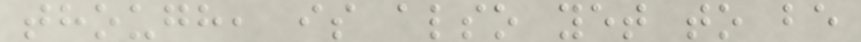though, is also yet to be
